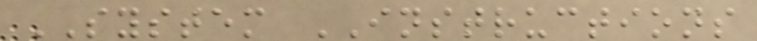SYSTEM INSTRUCTIONS
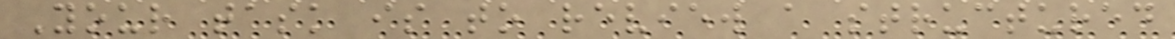Your task is to review a structured
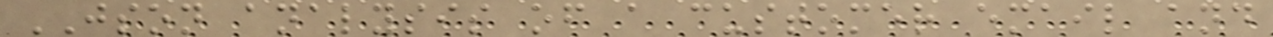JSON analysis of a customer email and
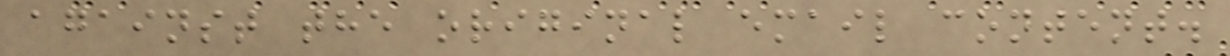against the original email content.
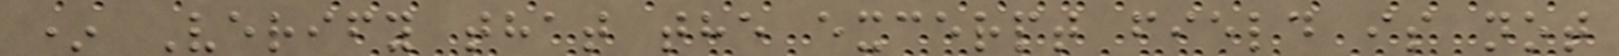* Verify that the excerpt field is not
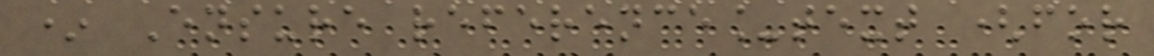* Ensure reference_text (for
